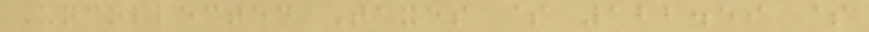Uncollected Taxes $ 122.59 $
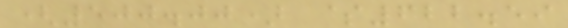(500.00) $622.59
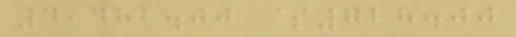4,482.00 $728.00
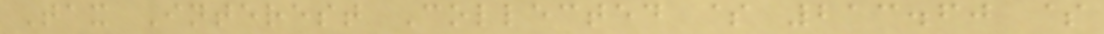Tax Interest Collected $ 213.60 $
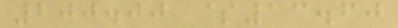200.00 $13.60
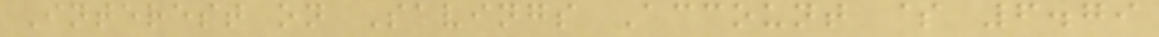Interest on Savings Account $ 6.79
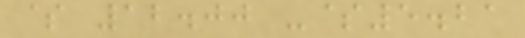$ 12.00 -$5.21
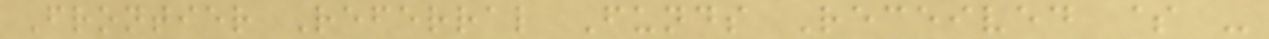Frontier Referral Funds Received $ -
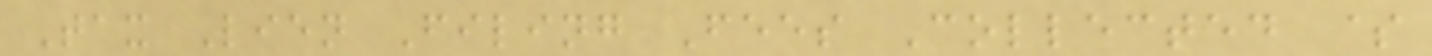Tax Lien Filing Fees Collected $
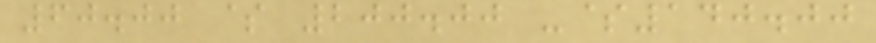60.00 $ 200.00 -$140.00
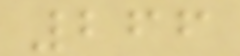266
